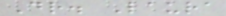Dr. Laura
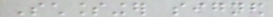Schlessinger signed
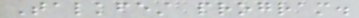Talkfest program.
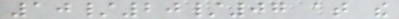10/20/07 at the
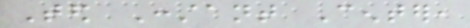Ted Constant Center,
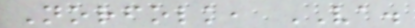Norfolk, VA.
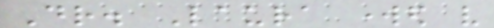Dr. Laura worked very
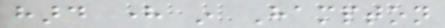hard here in Hampton
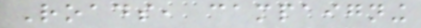Roads, campaigning
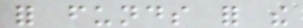for funds for the
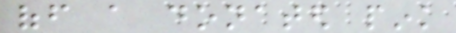off a donated pink
